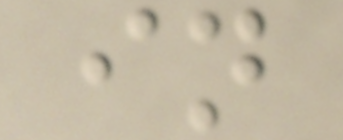in
